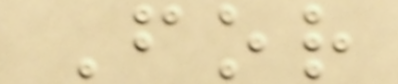For
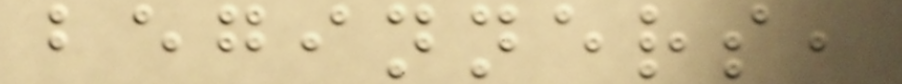beginners,
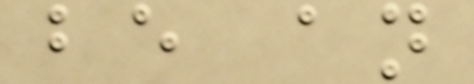be an
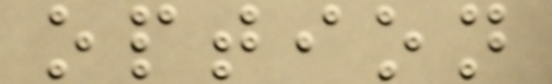option
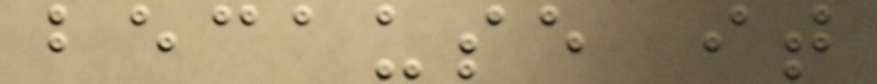because it
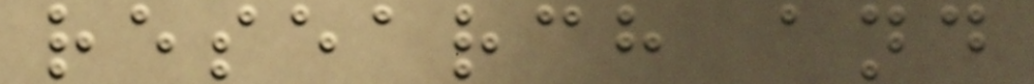research and
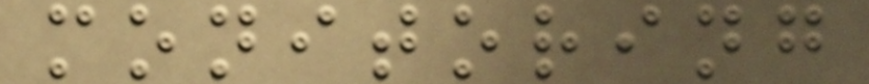monitoring
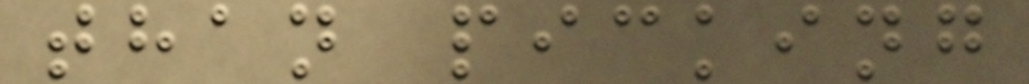than picking
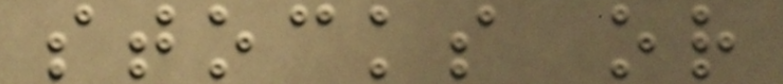stocks or
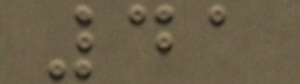41
